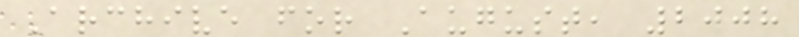Archive for August, 2008
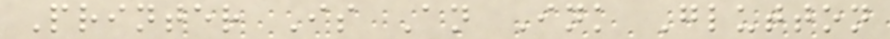Printer Is An Ink Glutton
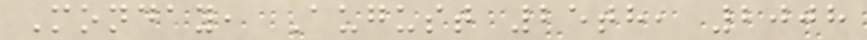Monday, August 25th, 2008
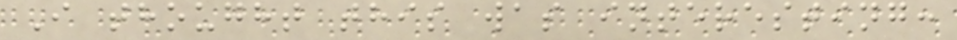I thought this was interesting:
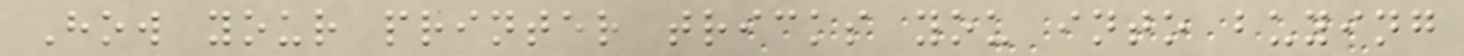How your printer tricks you into buying
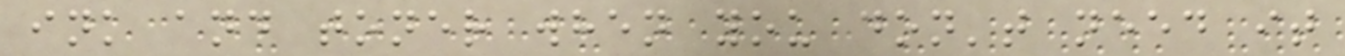ink and toner when you don't need it
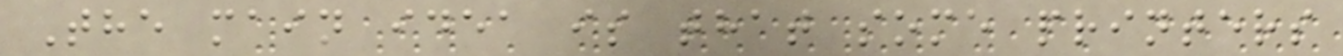The main idea is that some printers
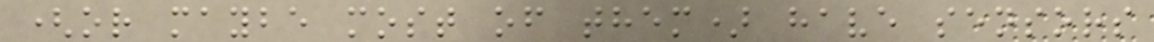(or maybe most of them) have sensors
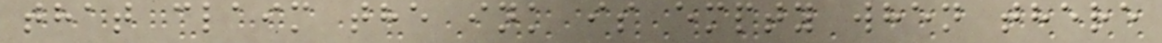that claim the ink is empty when there
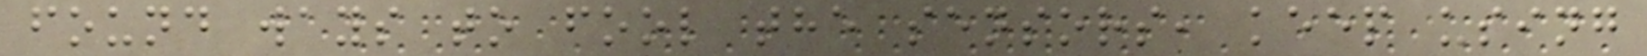found ways to fool the sensors, keep using
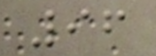96
